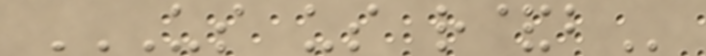US US R&B
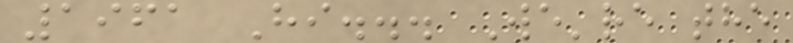1961 Hi... We're the
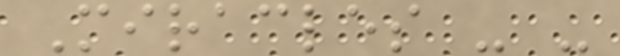Miracles - -
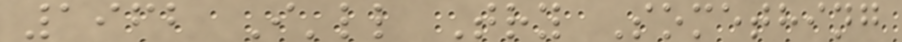1962 I'll Try Something
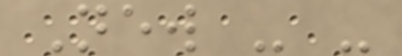New - -
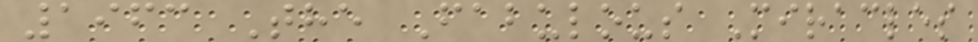1963 The Fabulous Miracles
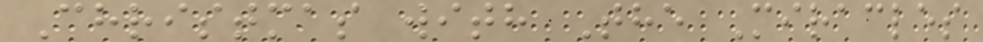Christmas with The Miracles
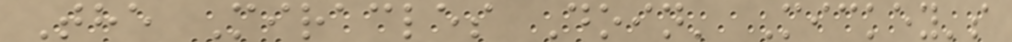The Miracles Doin' Mickey's
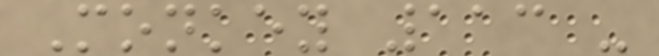Monkey 113 -
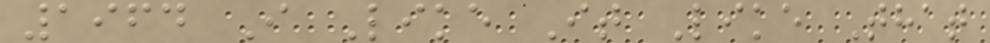1964 I Like It Like That
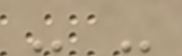- -
